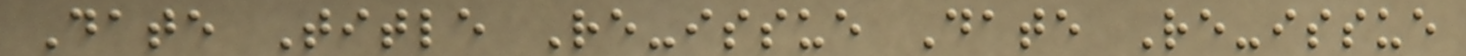Date Title Re-issue Date Re-issue
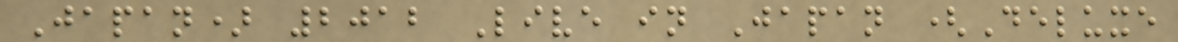Japan) 2012 Live in Japan (Deluxe
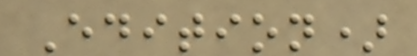Edition)
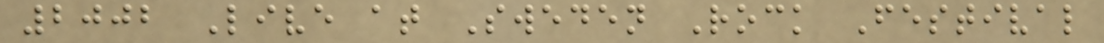2002 Live at Sweden Rock Festival
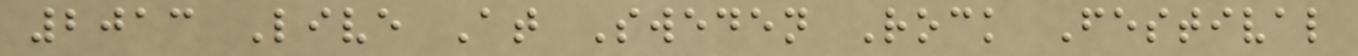2013 Live At Sweden Rock Festival
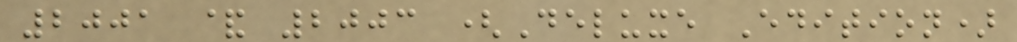2001 & 2003 (Deluxe Edition)
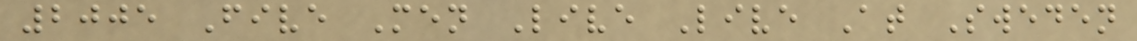2005 Five Men Live Live At Sweden
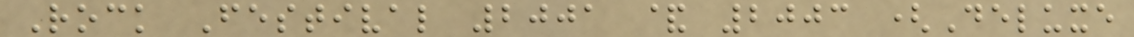Rock Festival 2001 & 2003 (Deluxe
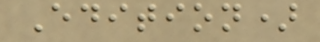Edition)
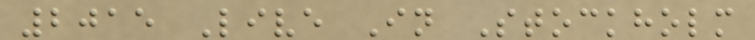2015 Live In Stockholm
